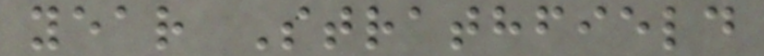year Strathfield
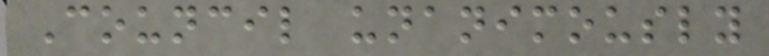Council unanimously
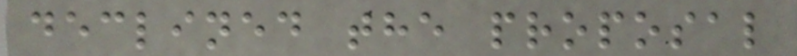declined the proposal
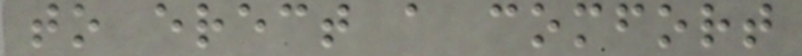to erect a comfort
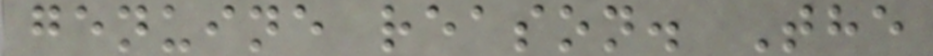genuine reason. The
